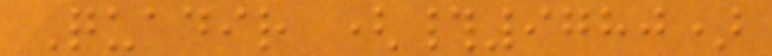Quadir (#9780)
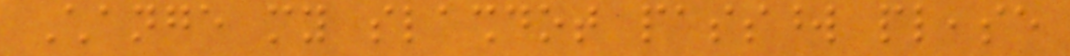Change my slashdot password please
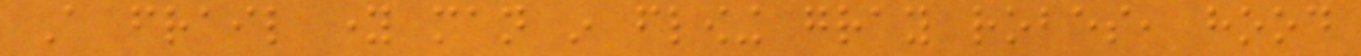A frail young man in flowing gray robes, hood
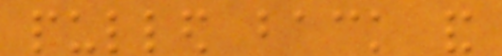pulled back and
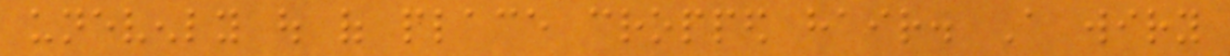unevenly out of place cropped hair. A wiry
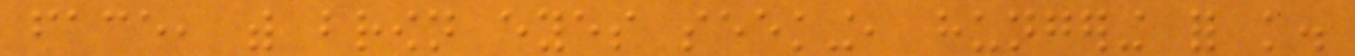face, with brown eyes seeking, hungering for knowledge.
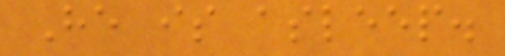He is asleep.
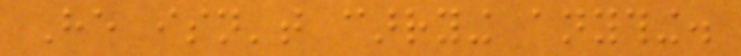He isn't carrying anything.
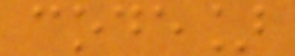code]
